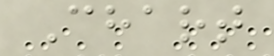Chart
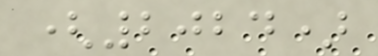(2024)
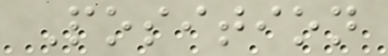Position
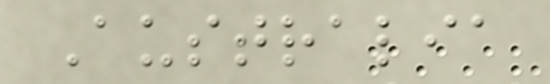Australia
